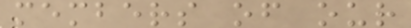members of our
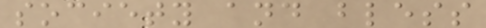society and bless
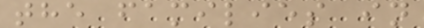the families in
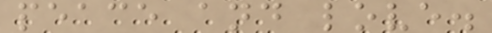peace and love.
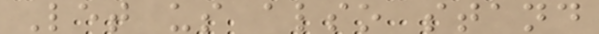Let us also stand
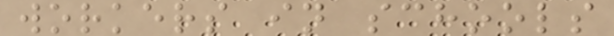workers in schools
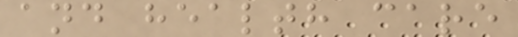and health care
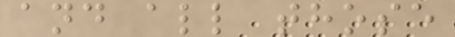and all those
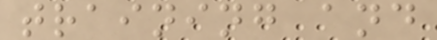training and
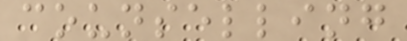counselling
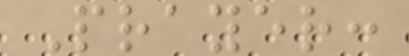Prayer:
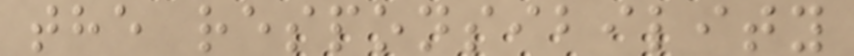the responsibility
